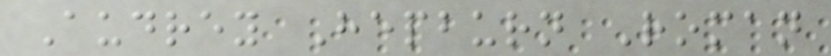Audrey Hepburn Roman
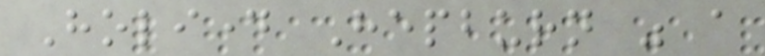Holiday Hepburn was a
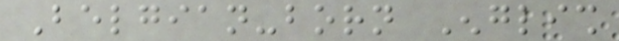Belgian-born English
